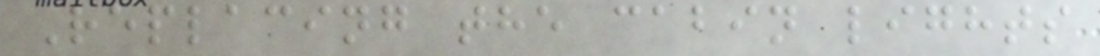Replacing the cabin lights
